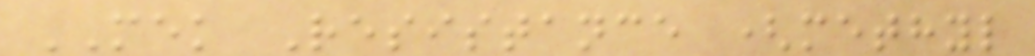MEK Resistance (methyl
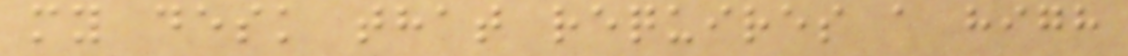my desk that requires a high
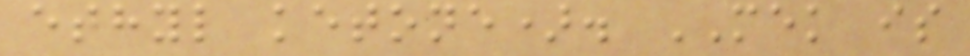ethyl ketone). MEK is
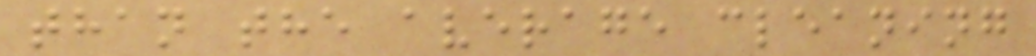than the average cleaning
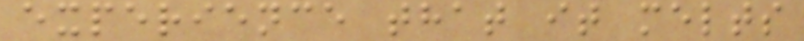experience that it melts
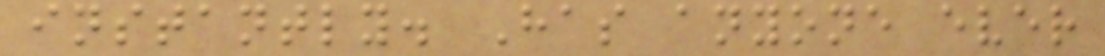instantly. Has anyone ever
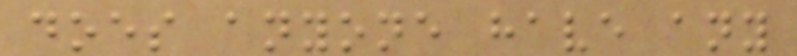does anyone have any
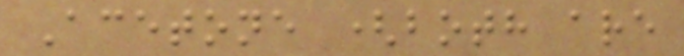Acetone (both are
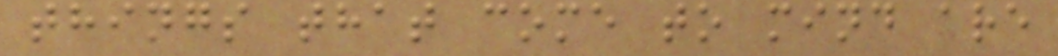things that come to mind are
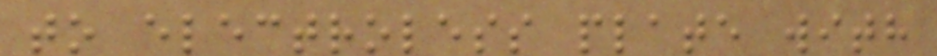to electroless plate with
